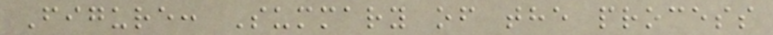Figure: Summary of the process
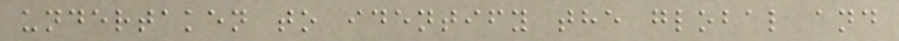undertaken to identify the global and
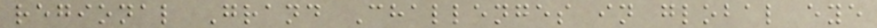regional Grand Challenges in global eye
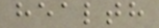health
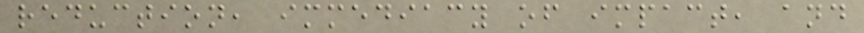reduction, immediacy of impact, and
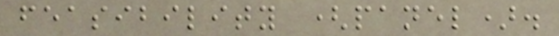feasibility (panel).
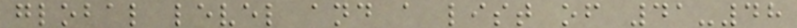global level and a list of 41-48
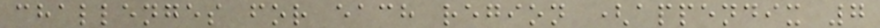challenges for each region (appendix 7
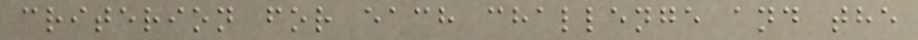criterion for each challenge and the
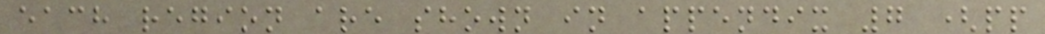each region are shown in appendix 7 (pp
